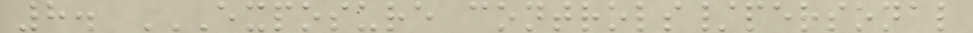8. EXPOSURE CONTROLS/PERSONAL
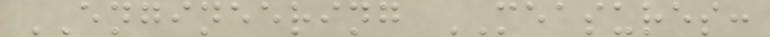ENGINEERING MEASURES:
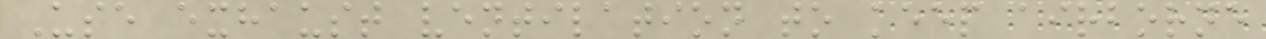Use exhaust ventilation to keep airborne
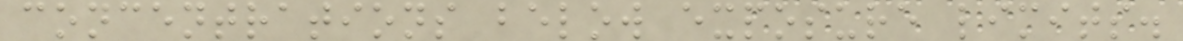concentrations below exposure limits.
